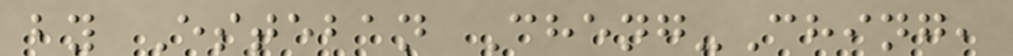by Esteban Cheng-Ching,
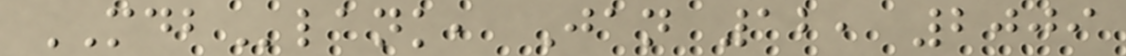MDBlank, Jan 12, 2009
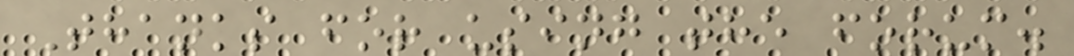Thanks for using the forum.
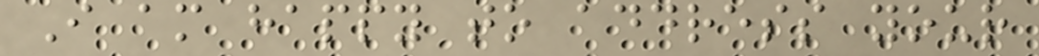I am happy to address your
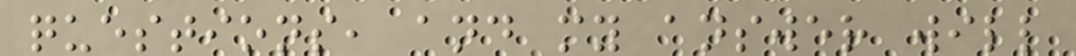questions, and my answer will
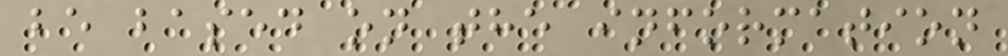be based on the information
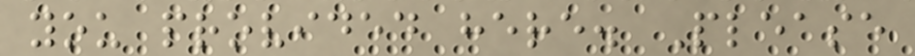you provided here. Please
